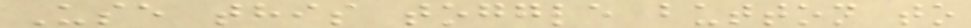Use this toggle button to
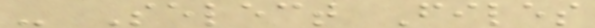- Select Files
